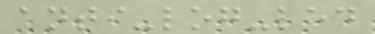anti-log-led
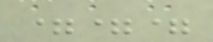===
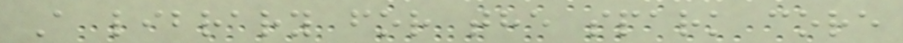A library for the spark core
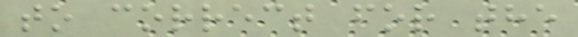to correct for the
